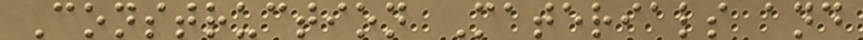Construction Materials and
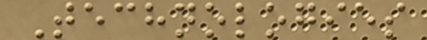Technologies
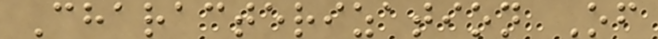Characterization Of
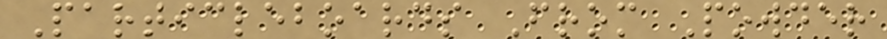Particleboards From Powder
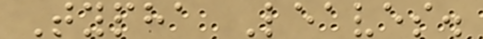Typha Leaves.
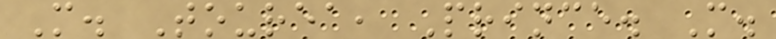M. Tourea, Prince. M.
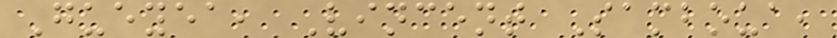Gueyea, Vincent Samboua,
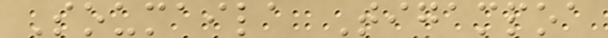Soumaila Tigampoa
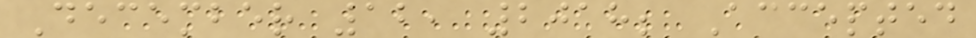December 12, 2018; Accepted
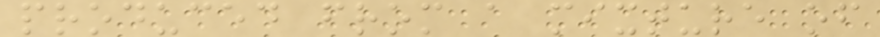produced from a mixture of
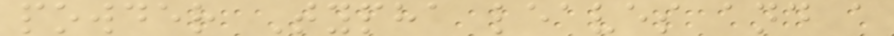powder Typha leaves and a
